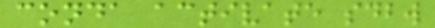conda activate sdbw
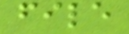file
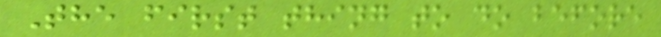The first thing to do before
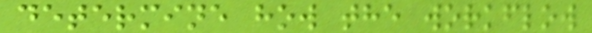determine how the workflow
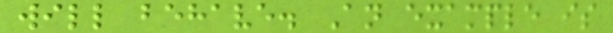will behave. An example is
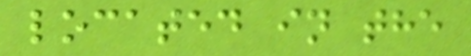located in the
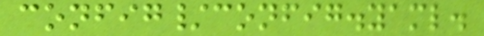config/config.yaml.
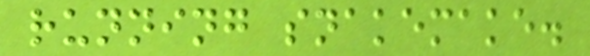running snakemake.
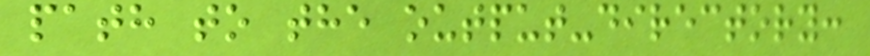path to the output-directory:
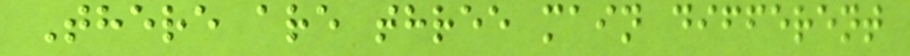There are three main different
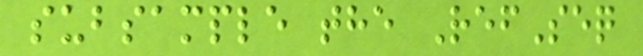subsample the RefSeq
